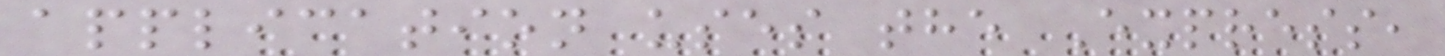application uses the Express,
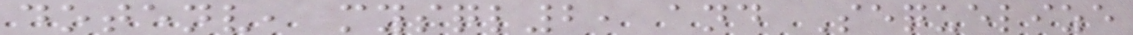dotenv, mysql2, and Sequelize
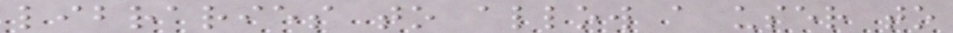libraries to allow a user to
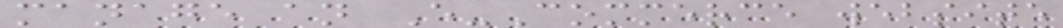manage an E-Commerce website
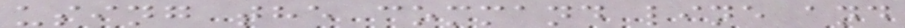using the command line and
